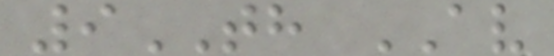9TH AV
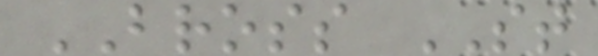BROSS ST
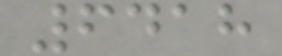6418
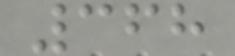368
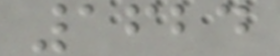1624
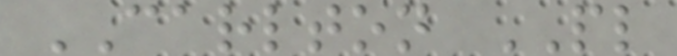CARLTON PL
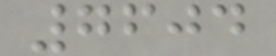7604
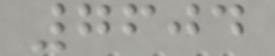7604
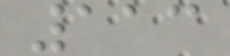113
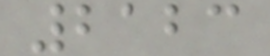2123
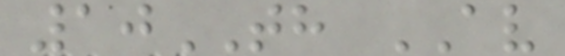10TH AV
